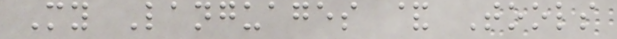My Languages & Tools
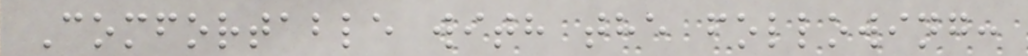Comfortable with the following:
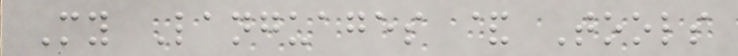My Languages & Tools
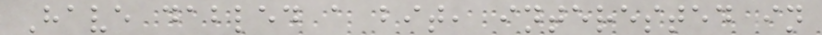Have dabled a bit, interested in
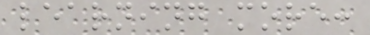learning more:
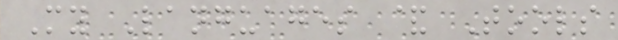My Languages & Tools
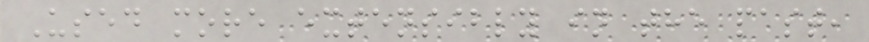Used more extensibly in the past,
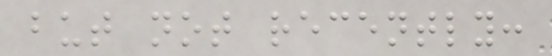but not recently:
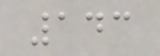143
